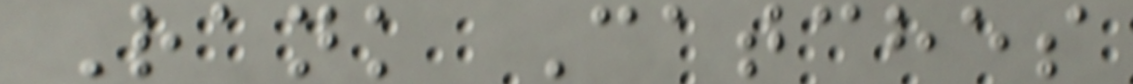Rank Catches
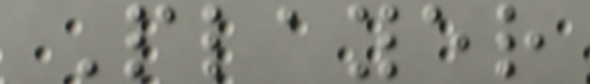Player
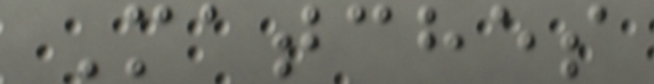Matches
